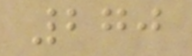270
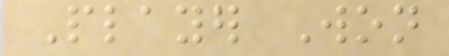Player Won
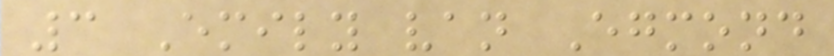3 Emily van Egmond
